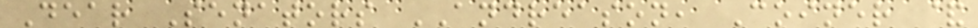Dear Senators ANDREASON, Coiner &
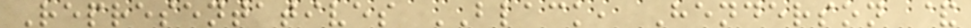Representatives BLACK, Henderson &
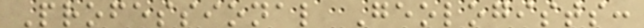Professional Geologists:
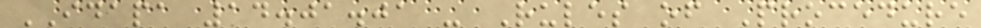IDAPA 14.01.01 - Rules of Procedure
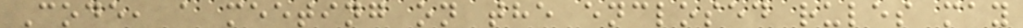Code, a meeting on the enclosed rules may
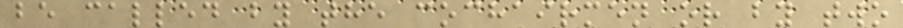be called by the cochairmen or by two
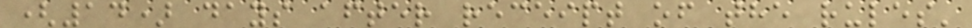(14) days after receipt of the rules'
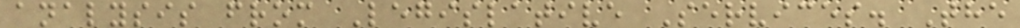analysis from Legislative Services. The
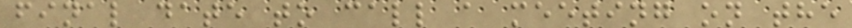final date to call a meeting on the
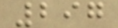297
